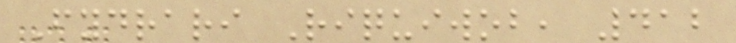Fydrari Riquiwob, 412
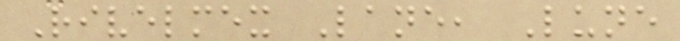Rivelmex Lane, Lune
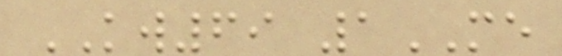KW69 1ME
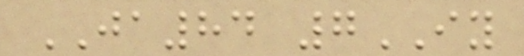JA84 7IY
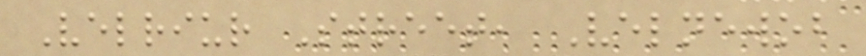Velriur Street, Velnewob
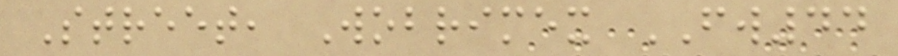Street, Wobrimex FW44
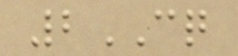2CQ
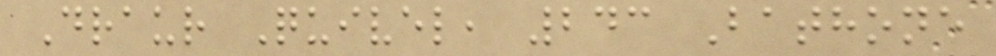Draur Quivel, 243 Bathone
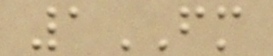1FM
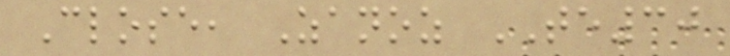Close, Zanoz TE30
